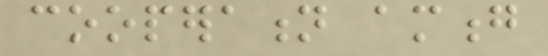cooperation among
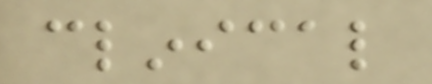clinical
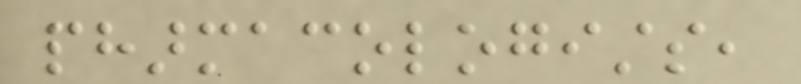pharmacologists,
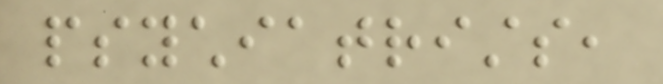psychiatrists,
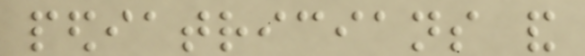pediatricians and
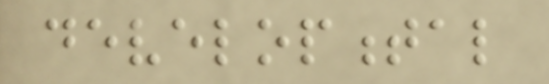developmental
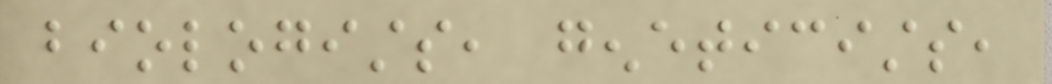biologists, geneticists,
